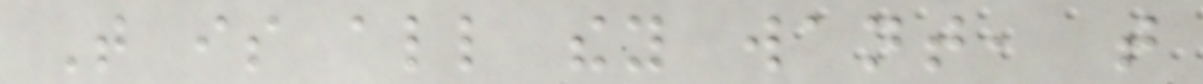That is all they want, that
